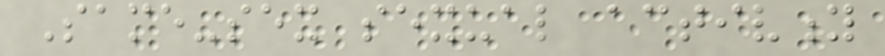Same-sex sexual activity
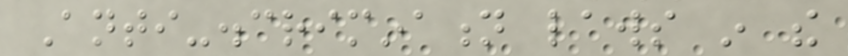Anti-discrimination laws in the
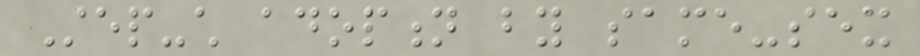Step-child adoption by same-sex
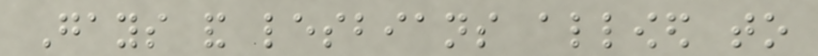Gays and lesbians allowed to
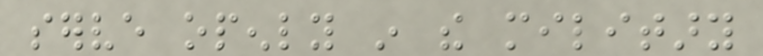serve openly in the military
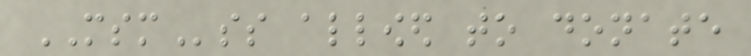MSMss allowed to donate
